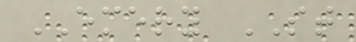EMERY ST
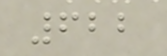622
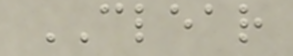CLEAR
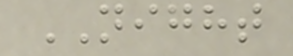NIGHT
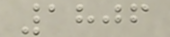1806
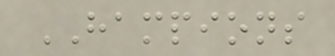HAMPIONS
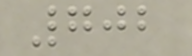702
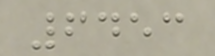6453
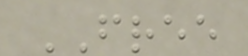FREE
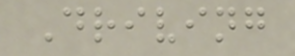Driving
